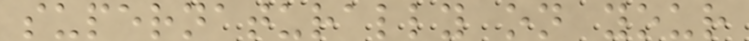supernaturally on your
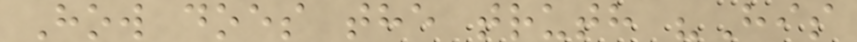How does the truth "His
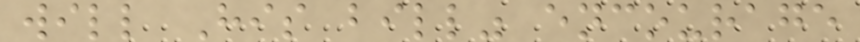will His bill" encourage
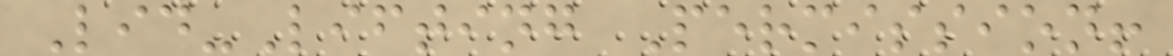Lid-Lifting Permission!
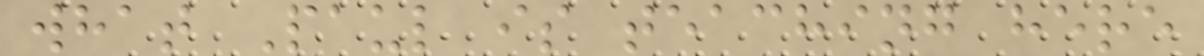what Paul is teaching here
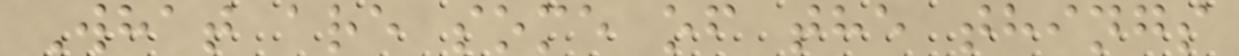What are some of the things
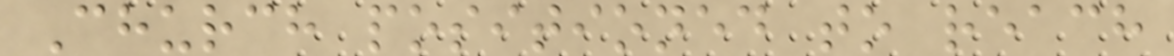Church positioned to reach
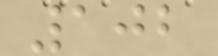102
